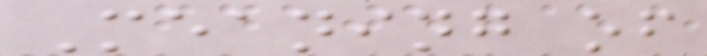Meaning of
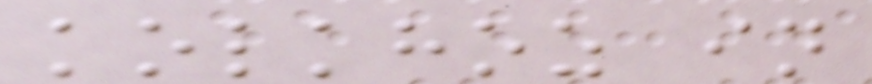kolkhoz in
